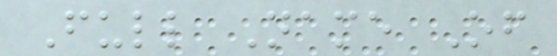Full Name Of
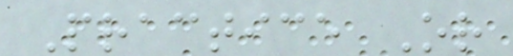Practice Or
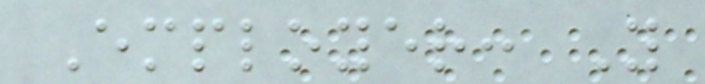Employer: Y
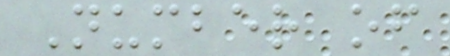Number of
